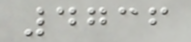4736
